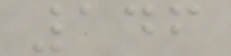146
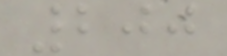200
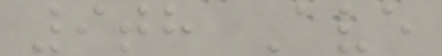9th Ave
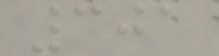301
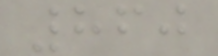860
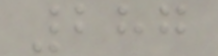287
